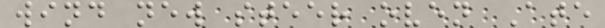wind new steer oven Ate
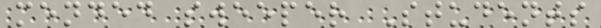mended sweeper Students
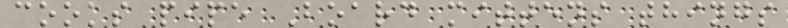cooks pipe Board mittens things
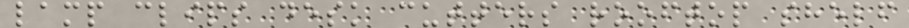lamp clips desk cutters rooftop shelf
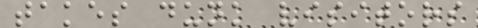takes dunk visitors
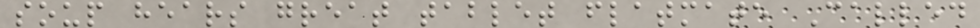soup hears great tablet flatmate Called
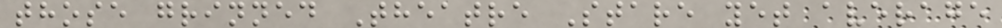those grinned Theatre Stare yet average
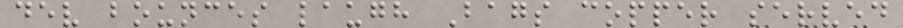dev bounces laugh Bags copper served
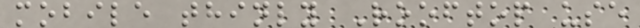mobile thinly Rooftop use
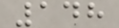148
